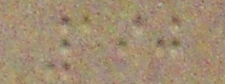190
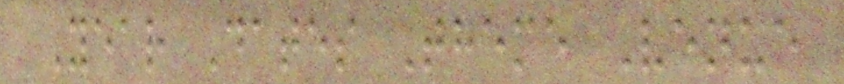Year Dates Theme Venue
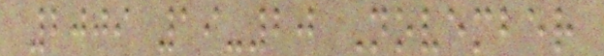2009 19-20 November
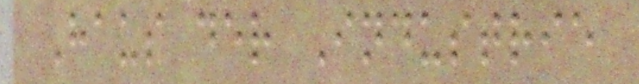Haus der Industrie
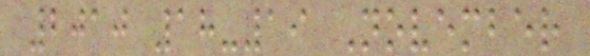2010 18-19 November
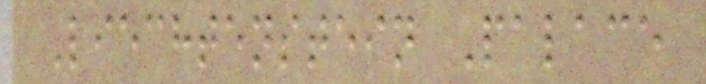Liechtenstein Palace
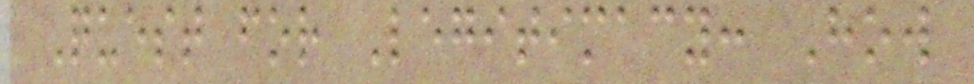Quest for Legitimacy: How
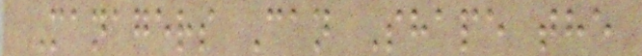Managers Can Shape the
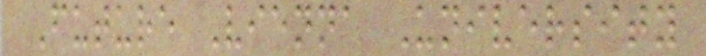Future Vienna University
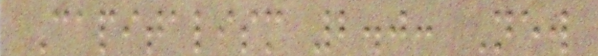Capitalism 2.0: New
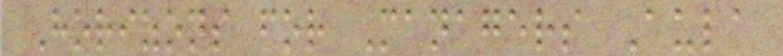Horizons for Managers Aula
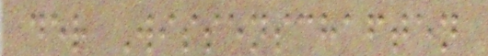der Wissenschaften
